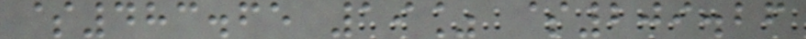$483.65 19% $209.26
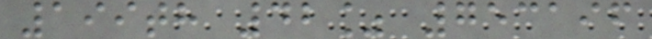199th 42% 753196
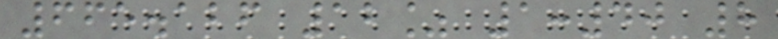665.126 12% 1:40 8
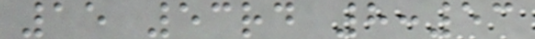15 53rd 8:53
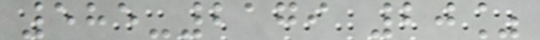585-2179 20%
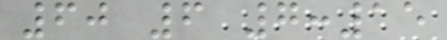60 6 7:15
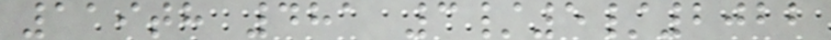119th 481 3/5/2022
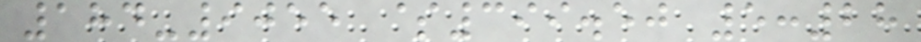184-9055 $399.50 5:28
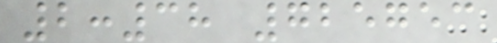2:38 725753
